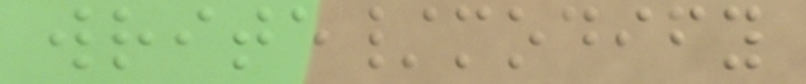write/modify
